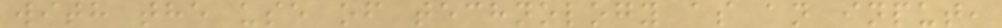with the use of technology as an input,
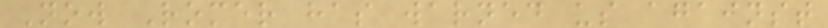Now Romer has warned us against
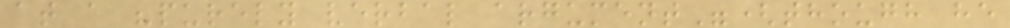at a "purely verbal argument"(though he
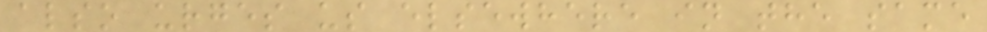also urges us elsewhere in the same
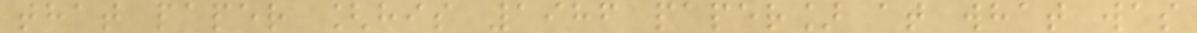that paper [his 1986 paper] at what was
